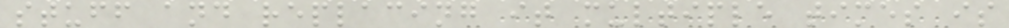stuff and replacing it multiple times is
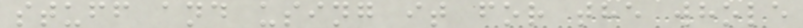stuff and using it for the whole
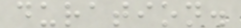duration.
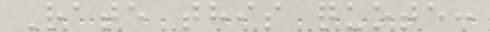Rate this quote:
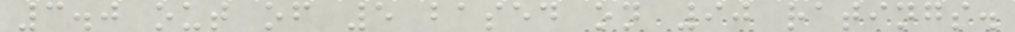3.0 out of 5 based on 90 ratings.
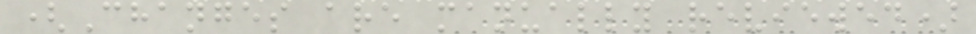(Changes are manually reviewed)
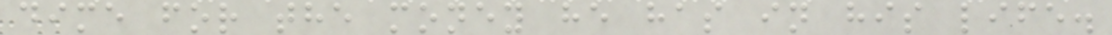dime for the money he has in his life.
